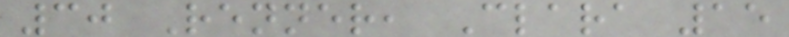30 Renner, Clara 15
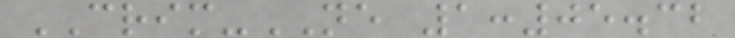CRIM-NE 1:05.32
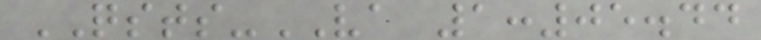QSTS-VA 1:05.44
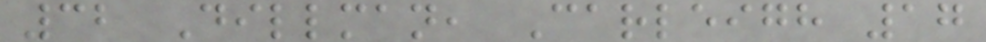32 Dillman, Carleigh 17
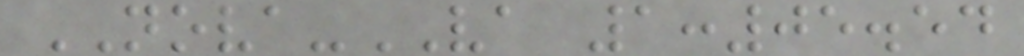NOVA-VA 1:05.54
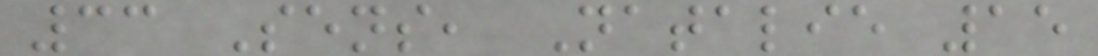33 Sens, Natalie 15
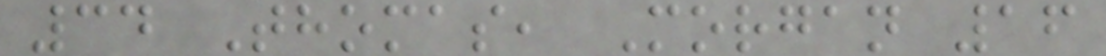34 Thomas, Morgan 16
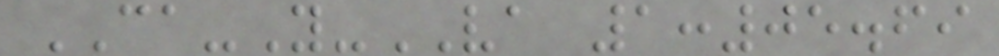CA-Y-VA 1:05.69
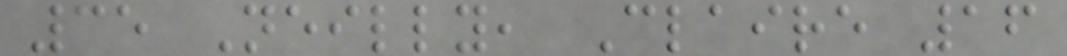35 Neilly, Claire 16
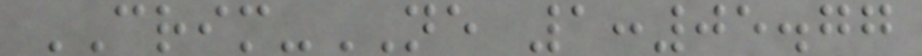CRIM-NE 1:05.77
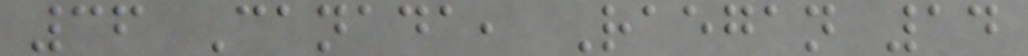36 Canada, Raegan 14
